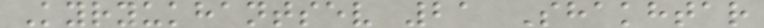Kyryukhantsev 21 Shakhtar
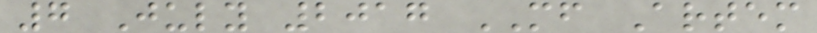7 July 2017 MF Artem
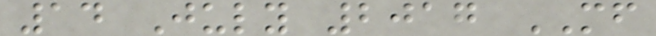14 July 2017 MF
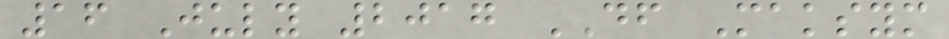16 July 2017 DF Maksym
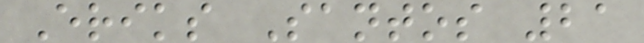Eriks Santos 21
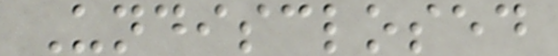Undisclosed
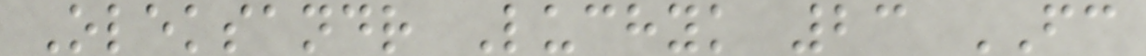Oleksandr Luchyk 23 FC
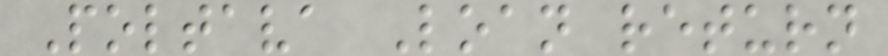Poltava Loan return
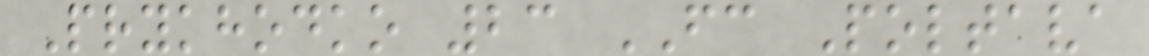Prykhodko 23 FC Poltava
